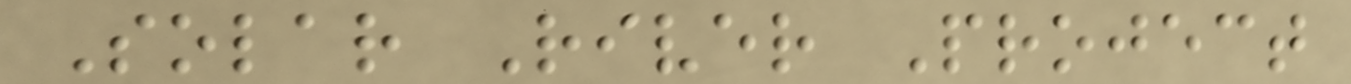Solar River Project
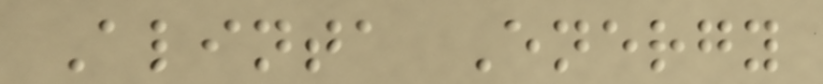Alinta Energy
